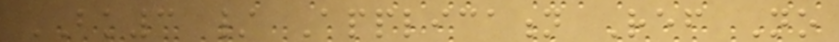BK3 / Application Ref No
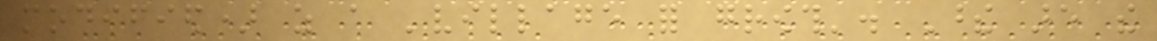modified) as a 'village for growth'. These are the
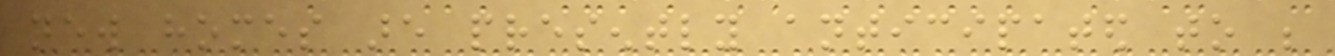new homes are presently anticipated to be
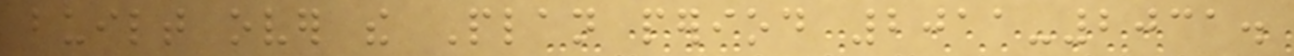built over the Plan period 2011-2031.
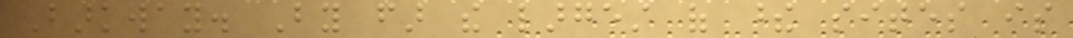Barkway. By far the largest of these sites is
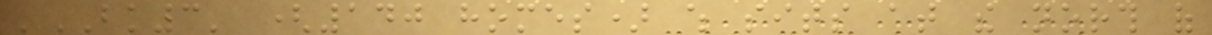'BK3' (140 homes) which sits at the north of
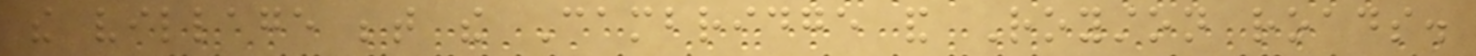the village between the Cambridge and Royston roads.
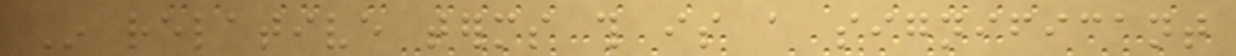In relative terms this is a significant
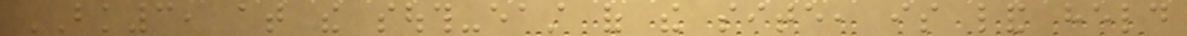BK3, at the south-east of the site, is land held
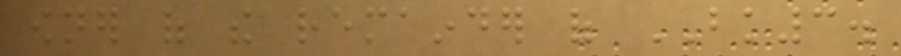owner of the remainder of BK3.
